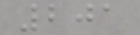201
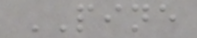PINE
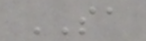SA
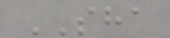SHA
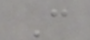C
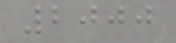2000
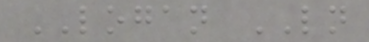LOGAN LN
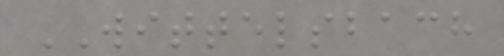WITTELSBACH
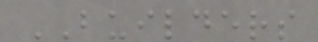BUILDERS
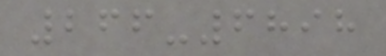266-6898
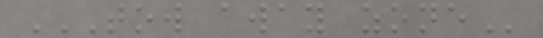TOW AWAY ZONE
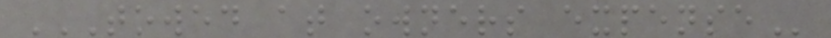TOWED AT OWNERS EXPENSE
